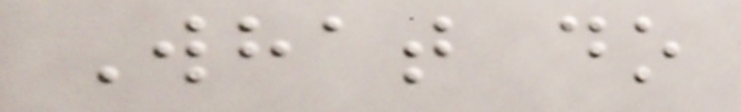What do
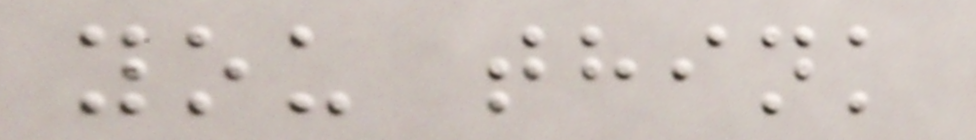you think
